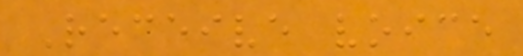Receive voice
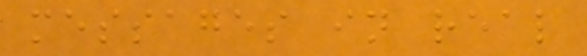messages in real
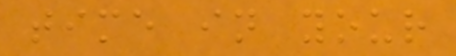time in your
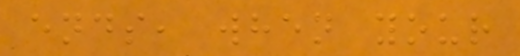ends, when your
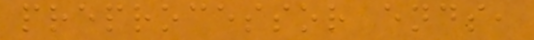preprocessor ends,
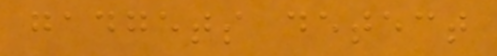gadgets detect
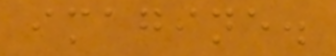imagine.
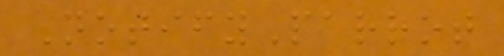NotifyParrot
